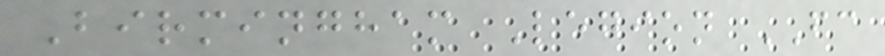Birmingham Legion FC
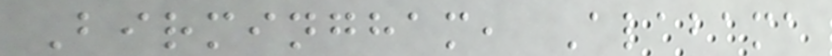Birmingham, Alabama
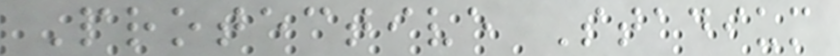Protective Stadium
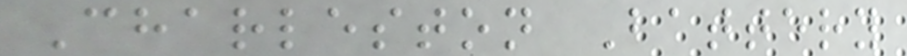Charleston Battery
